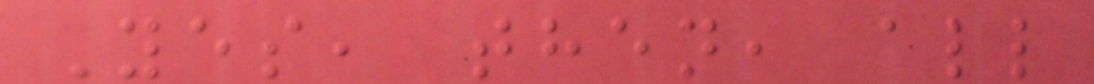Yes, then, all
